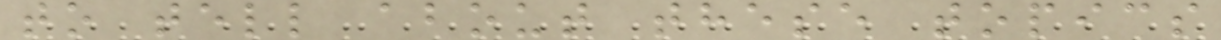to tell about these topics
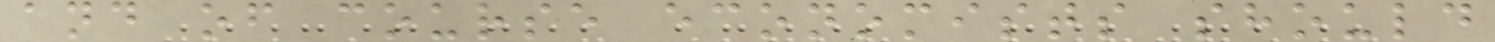and of course economists should
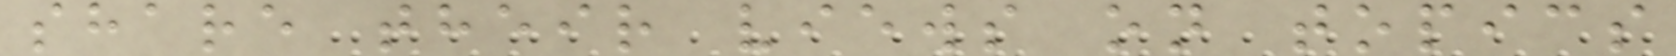share their views on topics
